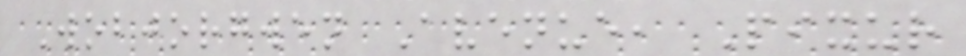Wobjorgwen Avenue, Pixur
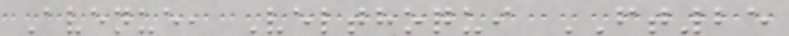Avenue, Velthoqui FT25
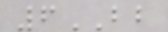6BB
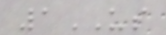1US
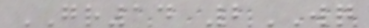GR14 2WQ
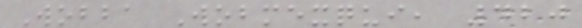Wobba Wobmexqui, 420
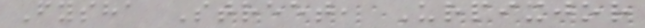Fysha Street, Urpixjor
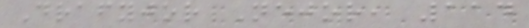Drafyjor Nejor, 114
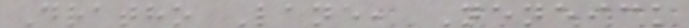Dratho Lane, Neneick
